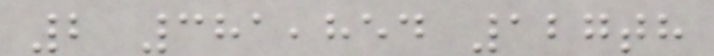2 381,854 127th
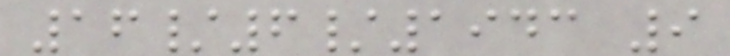16/6/1943 9
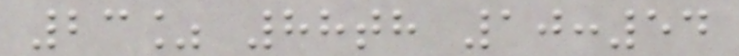23% 88th 10:54
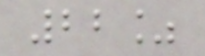22%
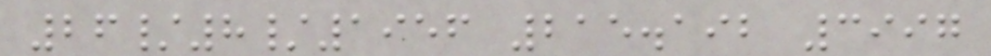26/8/1956 215.192 3997
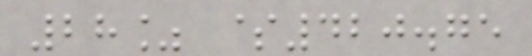28% $420.75
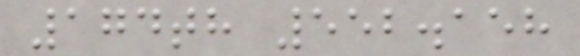174th 552.158
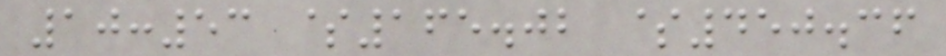10:53 $165.02 $450.36
